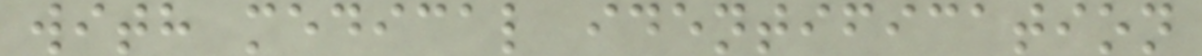with medical identification
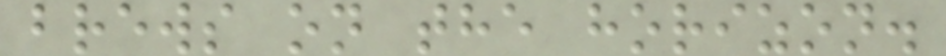brews on the horizon.
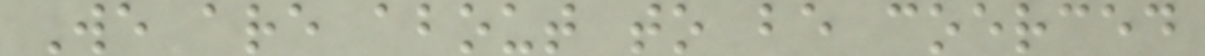We are about to be coerced
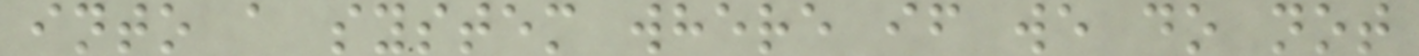into a system where if we do not
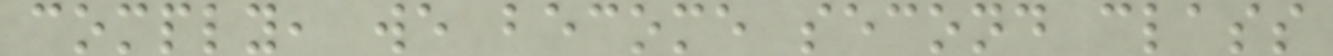comply, we become second class
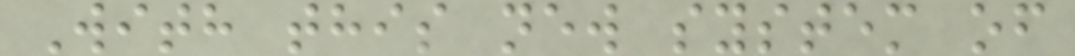With this new system of
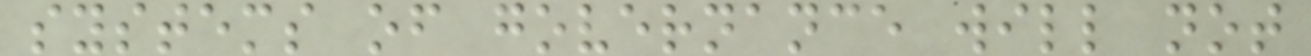systems of governance will not
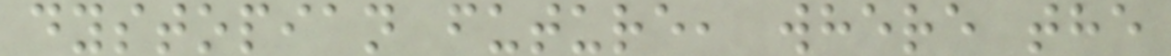dystopian future, where the
